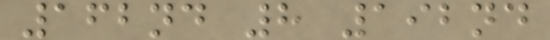162nd 8 192nd
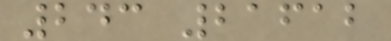243 21612
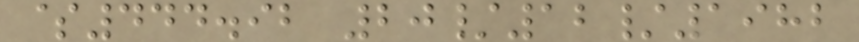$444.92 20/12/1982
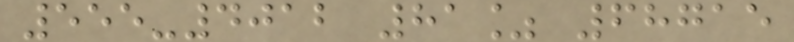555-4012 81% 68715
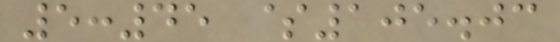5:45 $105.03
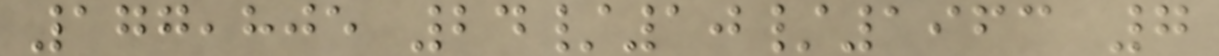177,805 24/10/1963 7
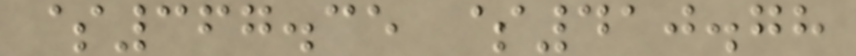$367.35 $410.78
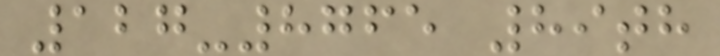127-8765 89th
